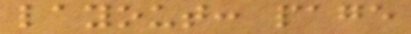layout: page
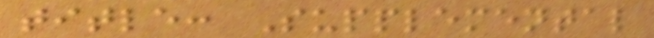title: Supplemental
